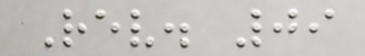Rev. 09
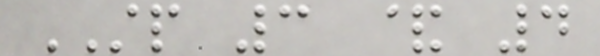STP 3 & 4
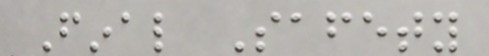Final Safety
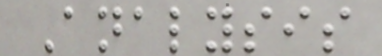Analysis
